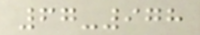67-978
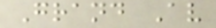Grand Av
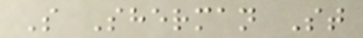S Sherman St
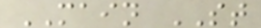MAIN ST
